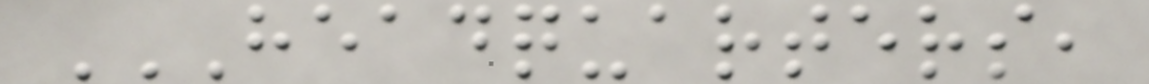HEADQUARTERS,
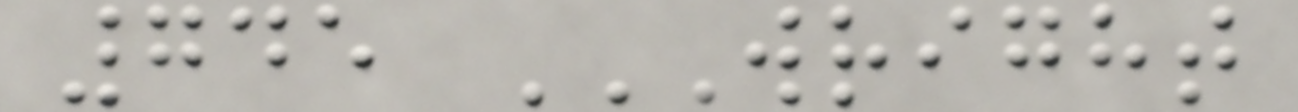745 WRIGHT
